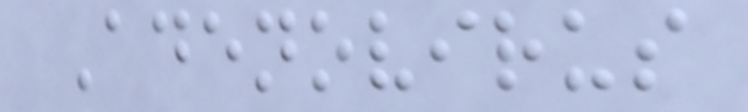Adenovirus
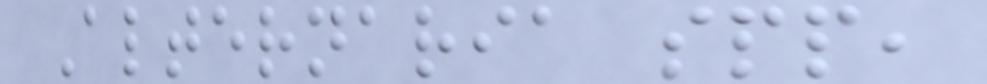Alternaria spp,
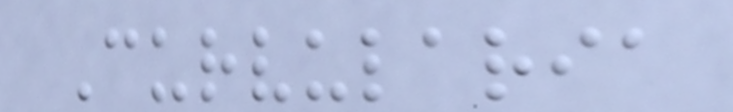Curvularia
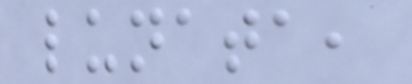lunata,
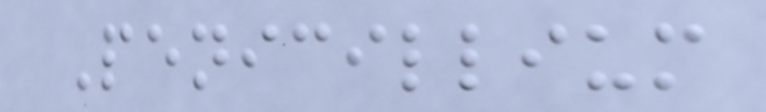Penicillium
